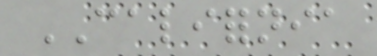CALIFORNIA
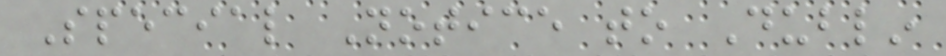Special Notice to Dublin
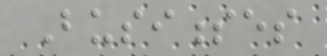Businesses
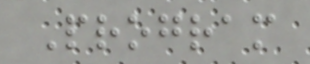Program
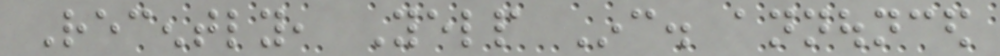Recently, Yelp Inc. announced
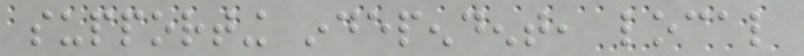supporting independent, local
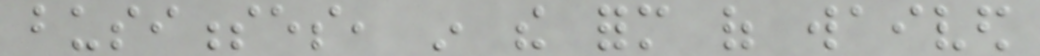businesses, in the form of waived
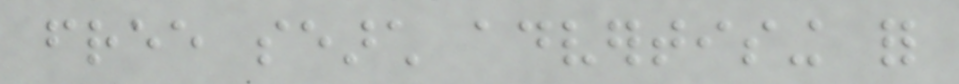free search advertising for
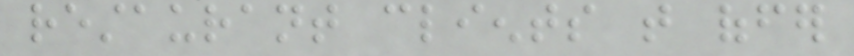restaurant clients that offer
